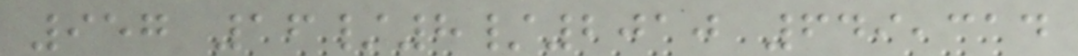957 16/8/2010 649,314
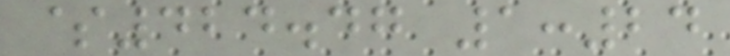$424.47 1:24
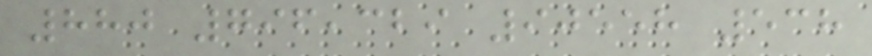880 796,329 90558 538
